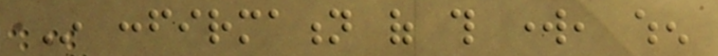In confirmation of this work, when
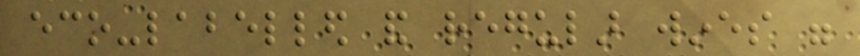eco-labelled and regular wines were
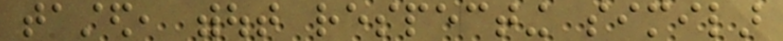tasted, without respecting similar
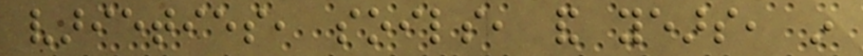varieties, soils, and years, in
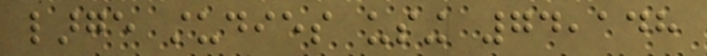large studies using 74,148
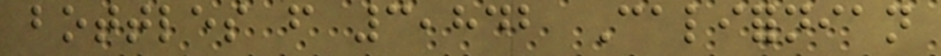bottles from 3,842 Californian
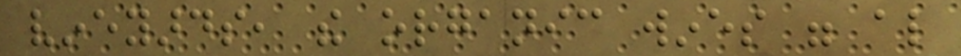vineyards, the organic wines were also
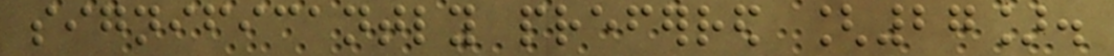significantly preferred [27].
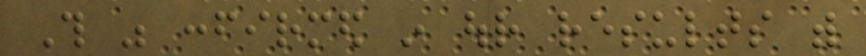This was confirmed in our results with
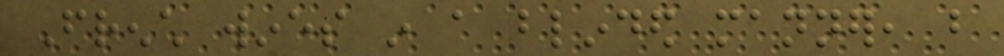French wines in a blinded manner, but
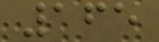165
